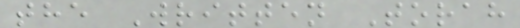the Written Torah
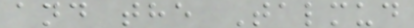and the Talmud
